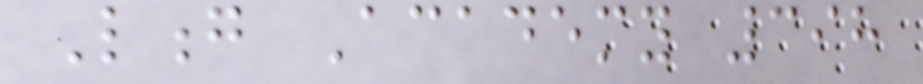Long Academy 398
